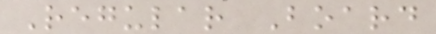Regular Board
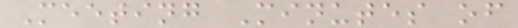Meeting Minutes of
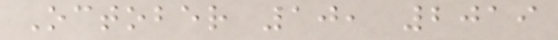October 10, 2019
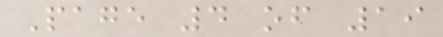Page 4 of 19
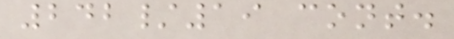242/19 cont.
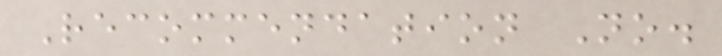Recommendation No.
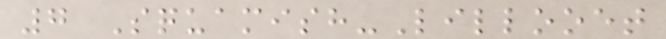7 Squamish-Lillooet
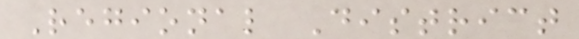Regional District
